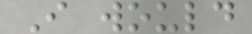I would
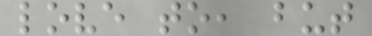love to, but
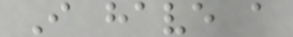I have a
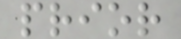prior
